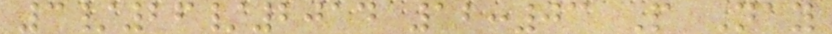3/26/2014 12:03 P Nay
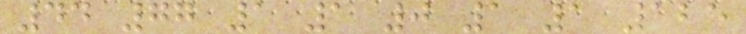44 77 1 1 0 1 1 125
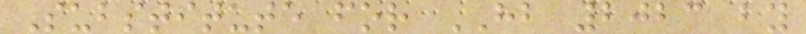Substitute for HB 2023 by
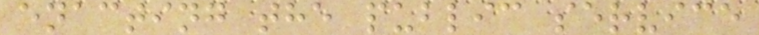enacting the public service
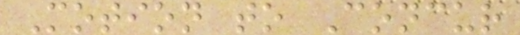Motion to Concur
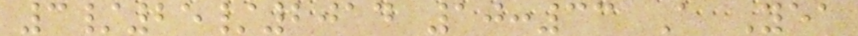3/25/2014 10:33 A Yea
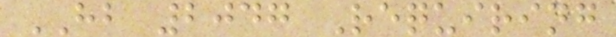HB 2047 Requiring
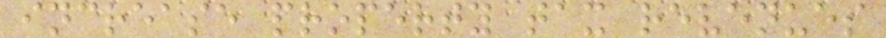increase property tax revenues
